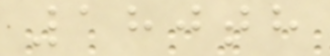180th
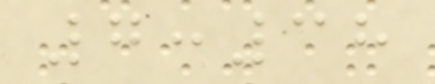7:38
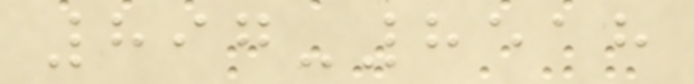897-8518
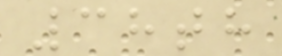38th
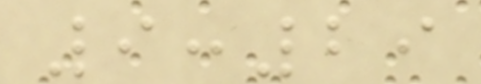9:29
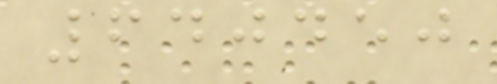640450
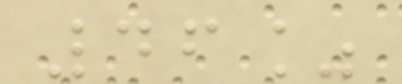46%
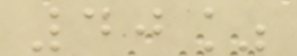40%
